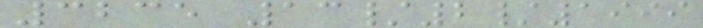3235 13/2/1999
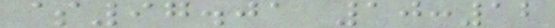$97.01 10:12
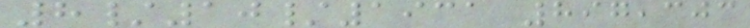8/10/1931 897,303
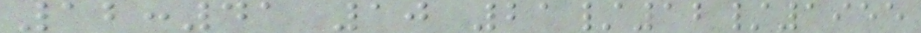12:41 10 21/12/1955
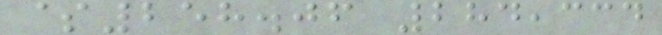$258.06 284,334
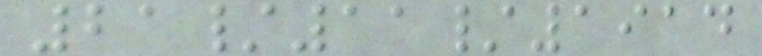21/11/1914
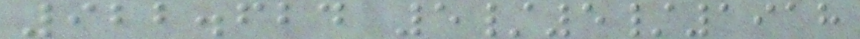922.624 5/5/1918
